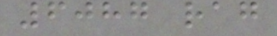6087 rag
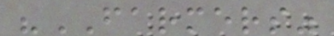"FARMERS"
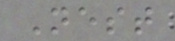Nest
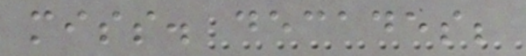miss. decades;
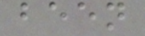been
